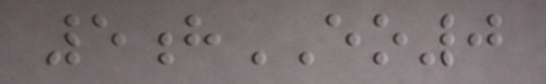5hEO0
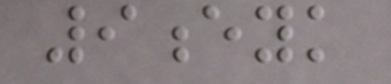9eyk
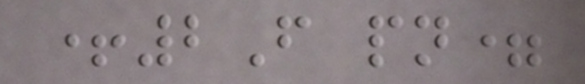+2F pn=
